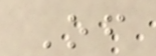Of
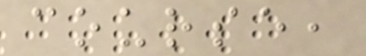course,
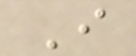I
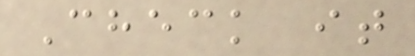Check it
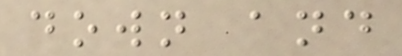down and
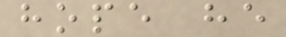hope he
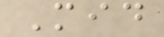Mid
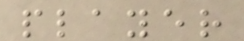player
